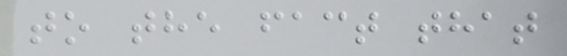to the fact that
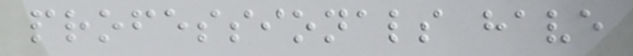professionals have
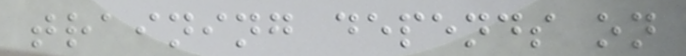training depends on
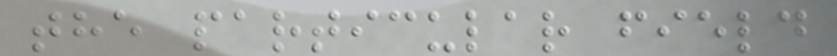the particular field
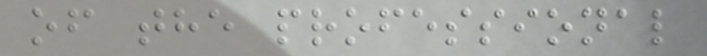of the professional
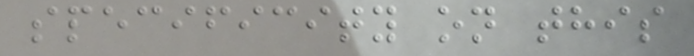specificity on this
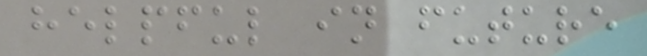helpful in future
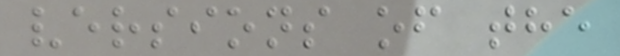versions of the
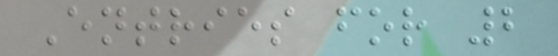Entries for 2
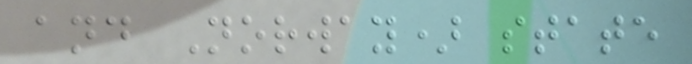and Norway) state
